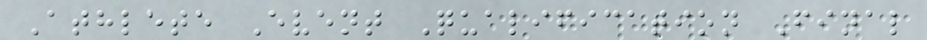Athlete Event Qualification Final
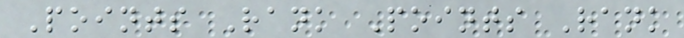Points Rank Points Rank
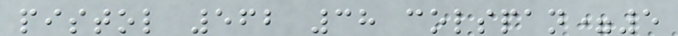pistol 562 38 colspan=5
